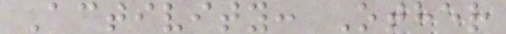Activity: Other
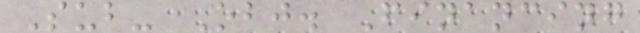Sub- Obj. Financing
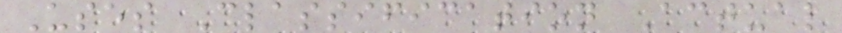Uses Classification Actual
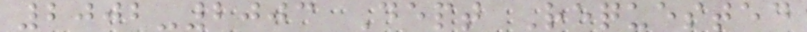2002-2003 Dept Requested
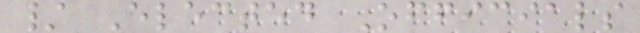/ Elected Officials
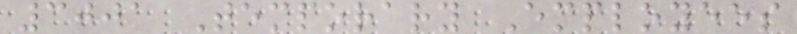3001 Temporary Employees
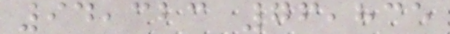94,323 76,835
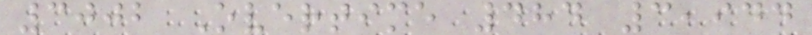3002 Overtime 484 3,944
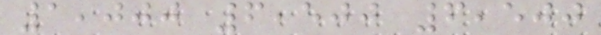1,000 6,500 6,500
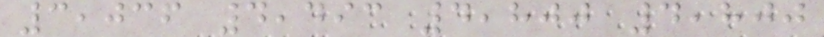3,036 4,493 4,800 4,800
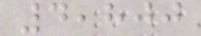4,800
